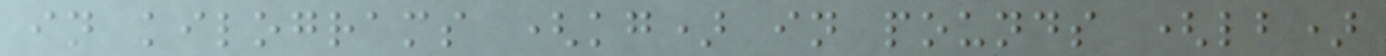in kilograms (kg) in pounds (lb)
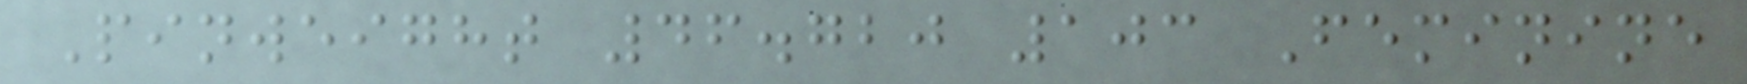Pinweight 46.720 103 Feminine
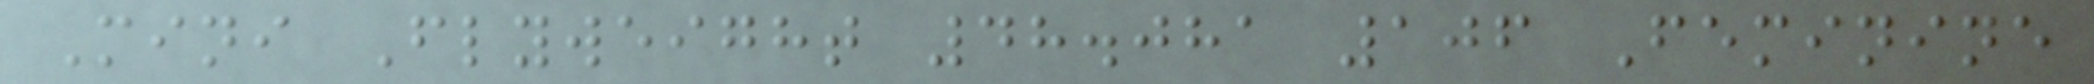Mini Flyweight 48.081 106 Feminine
